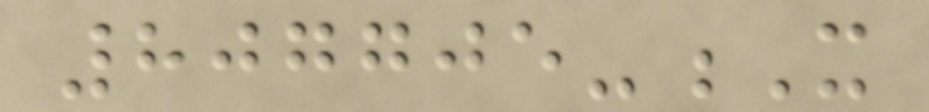807705-X
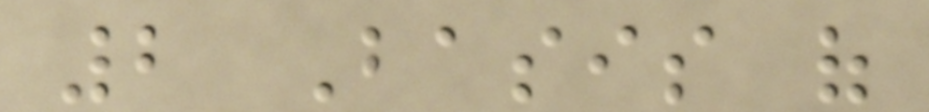2 Basis of
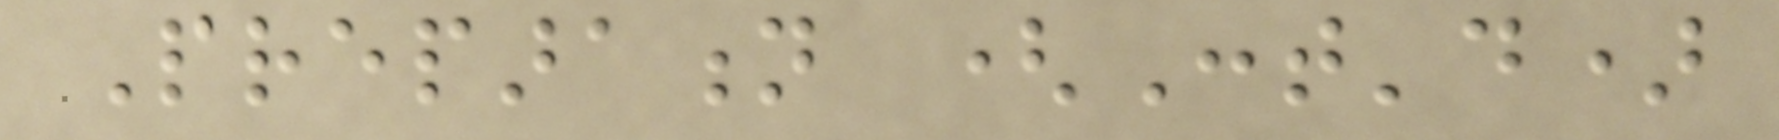Preparation (Cont'd)
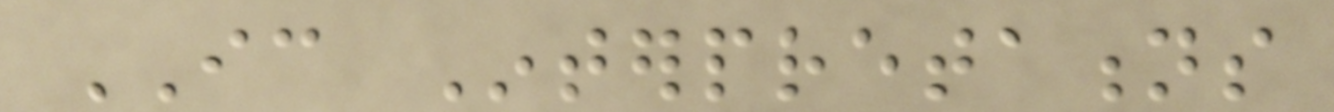IC Interpretations
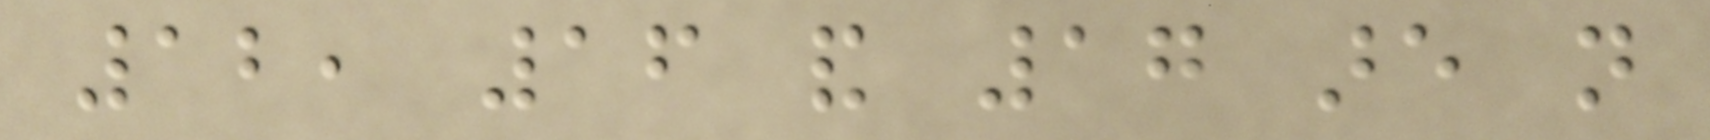12, 16 and 17 are not
